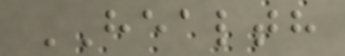HEALTH
